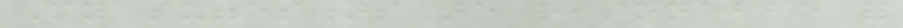My suggestions are reasonable for
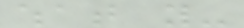what you-
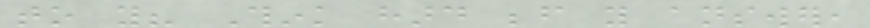to you? Think hard before you answer,
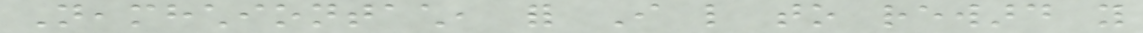Neamhchiontach, for I like to reward you
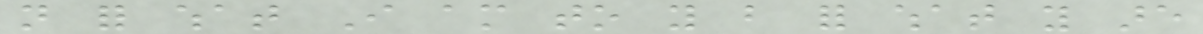not for what I am to you but for what you are
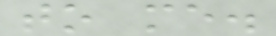to me.
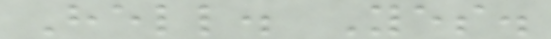Hell. Yes.
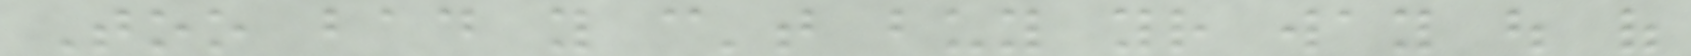Too bad you can't buy your way out of
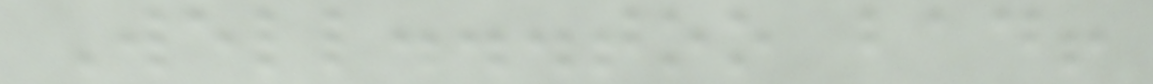Well...too bad!
